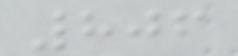806
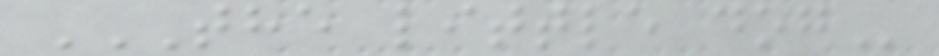THE LITTLE DOG
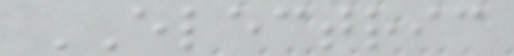ELECTRIC
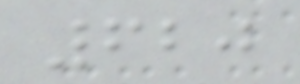620
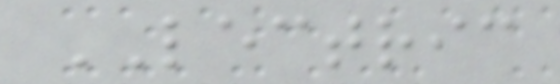LECTRIC
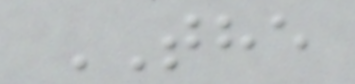THE
